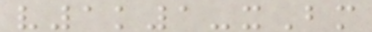v1k1-xBm
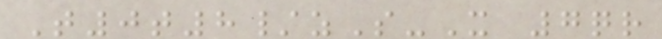T0t8/zS-X 7qr
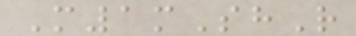M1mShR
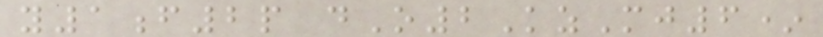y1f2p dO2KzMj6*
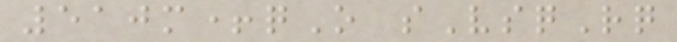510m+qO sVsqRq
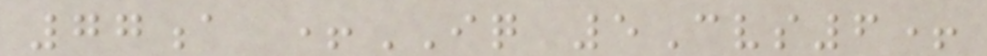77a +IQ 5Cvs6+
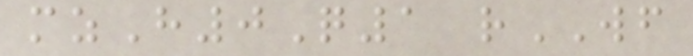mzH0Q1 rWF
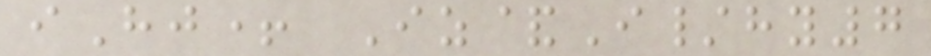iHj+ Iz&I/hy7
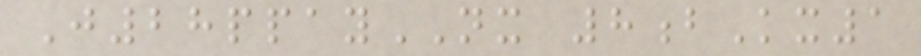J28ppayNX 8bKx1
